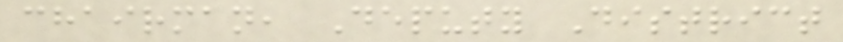chairman, Deputy District
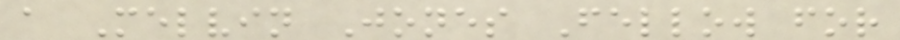a Melvin Jones Fellow for
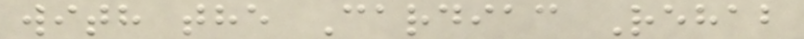with the Cardiac Rehab
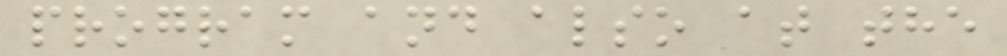program and also at the
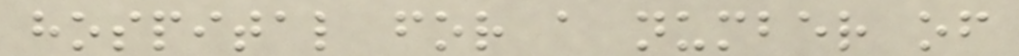hospital for a number of
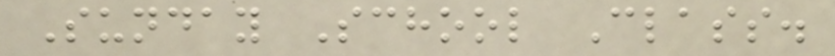Sunday School Class.
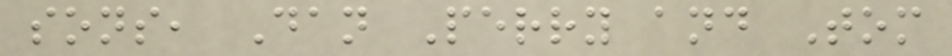sons, Dan Perry and Tom
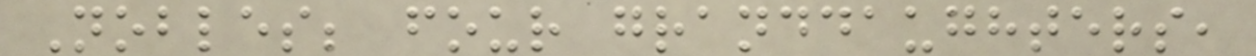Nobles; four granddaughters,
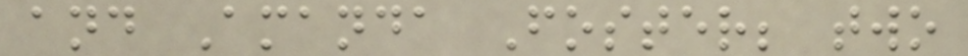and Amanda Foster; two
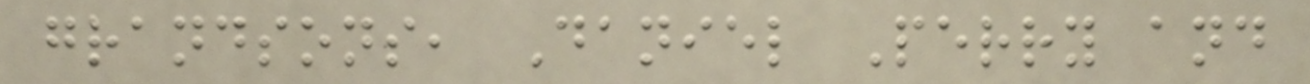grandsons, Daniel Perry and
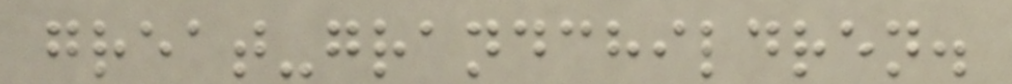great-grandchildren.
